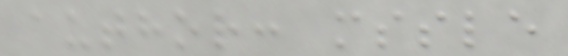author: mssle
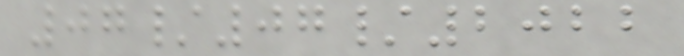07/07/2022
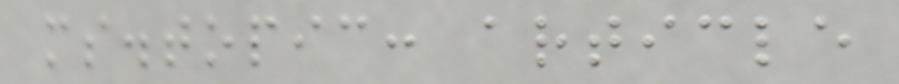ms.topic: article
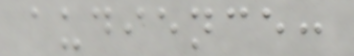audience:
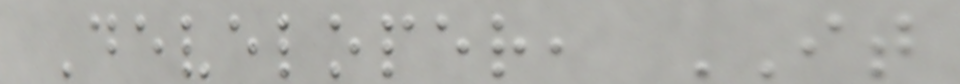Developer, IT
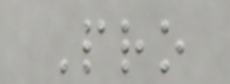Pro
